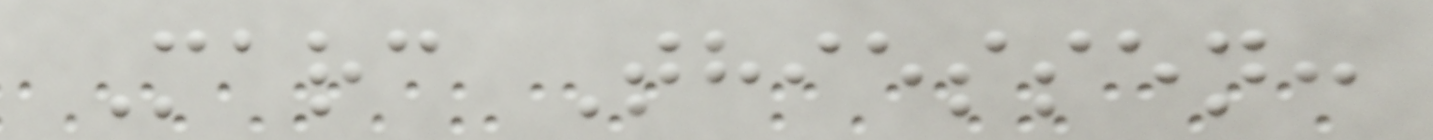Marc Thiessen:
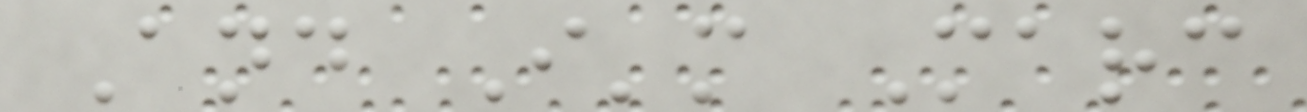And I'm Marc
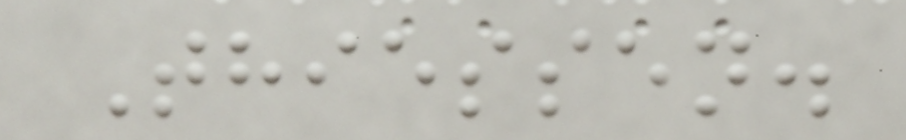Thiessen.
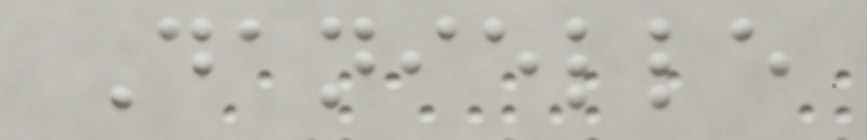Danielle
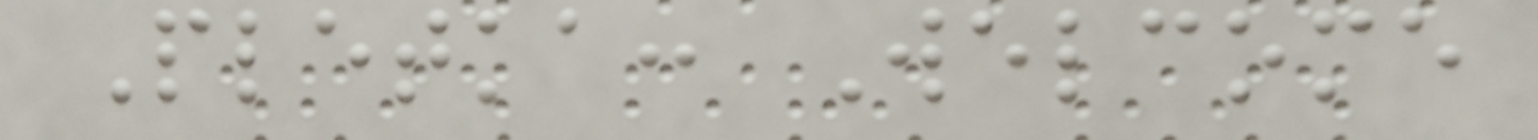Pletka: Welcome
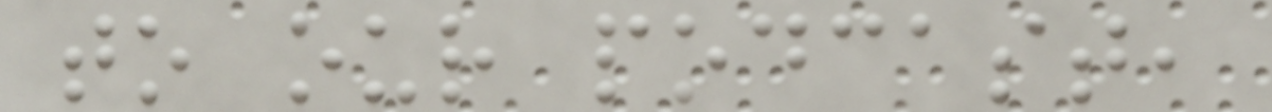to our podcast,
